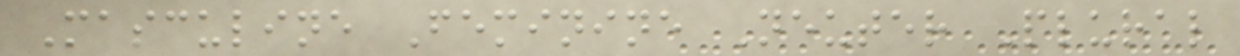Masculine Feminine Neuter Plural
